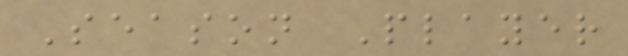Season Player
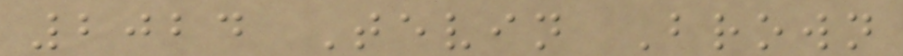2024 Tevin Brown
